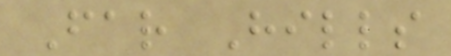Far Hills
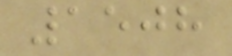1508
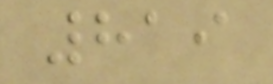819
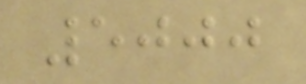5000
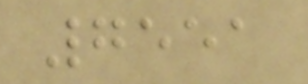7551
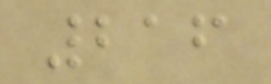216
